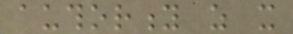authority as it
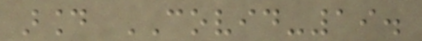around COVID-19.
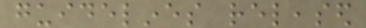guidelines released
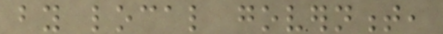by local government,
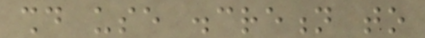should use discretion to
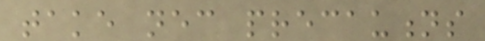take necessary precautions
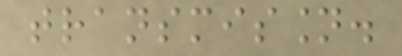transmission.
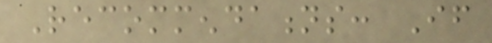Recommendations: If
